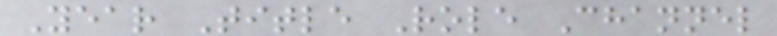Year Title Role Channel
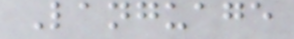Language
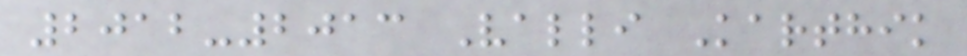2012-2013 Valli Karthik
